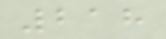218
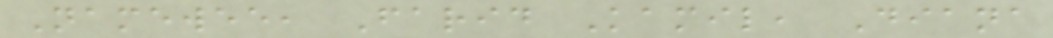Namewee, Farid Kamil, Diana
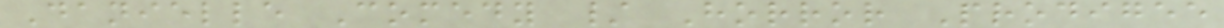Danielle Comedy / Horror Prodigee
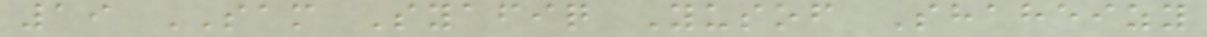19 SAM Syafiq Yusof Shaheizy
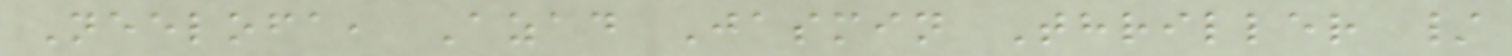Neelofa, Azad Jasmin Thriller /
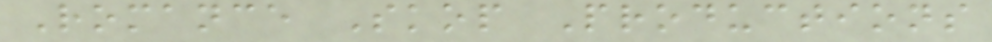Romance Skop Productions
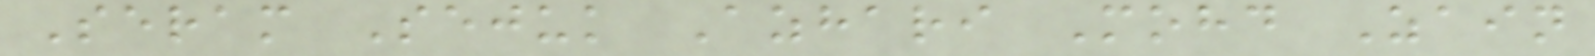Seram Sejuk Azhari Mohd Zain
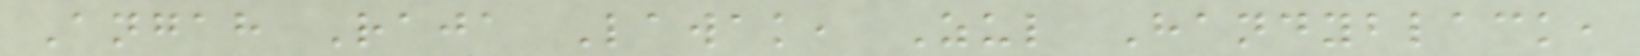Angah Raja Lawak, Zul Handyblack,
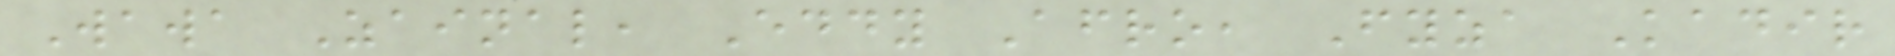Wawa Zainal, Eddy Afro, Fyza Kadir
